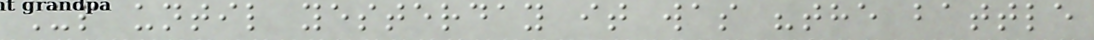Up until yesterday it was "the battle
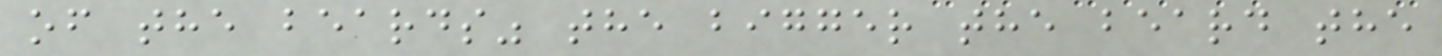of the beards" the bigger the beard the
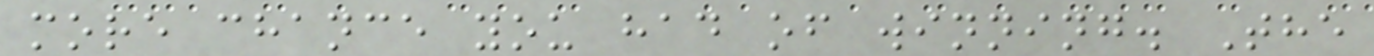more chance you had of winning. The
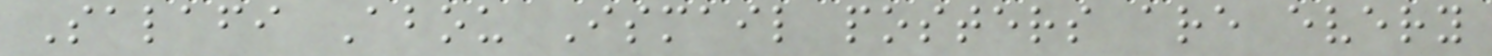Salafi Abou Ismail posters are every
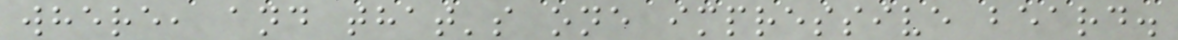where, and that's one impressive beard.
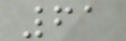61
